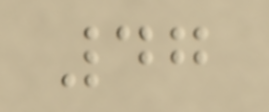47
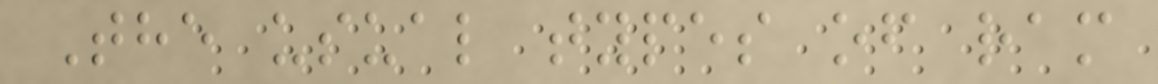The usual types of ram
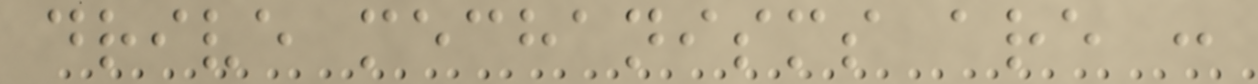drive mechanisms are :
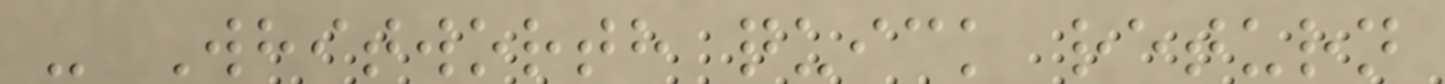- Whitworth quick return
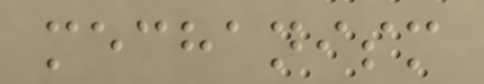mechanism
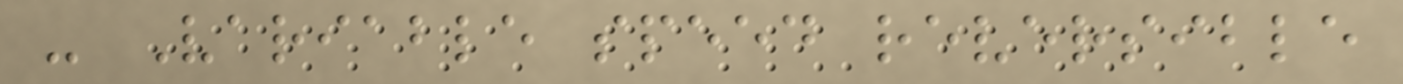- Variable speed reversible
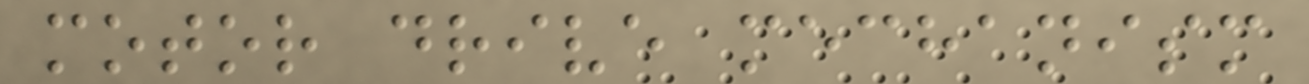motor drive mechanism
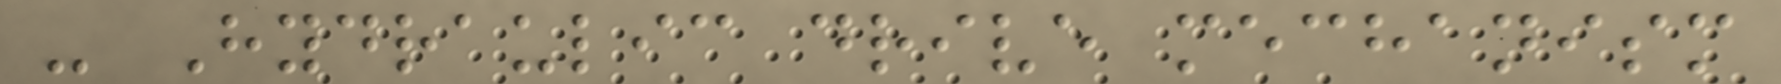- Hydraulic drive mechanism
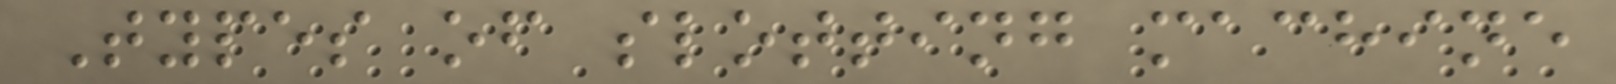Types of slotting machine
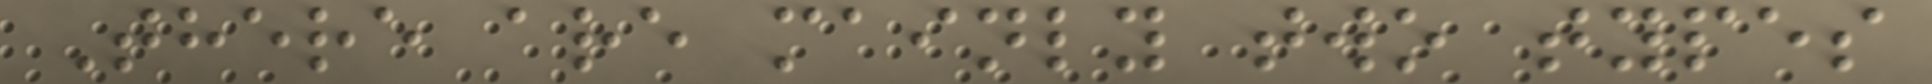There are mainly two types
